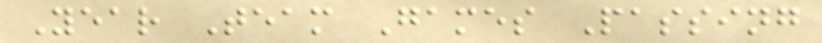Year Team Games Passing
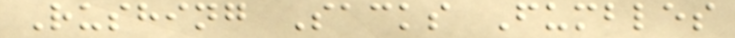Rushing Sacks Fumbles
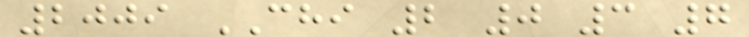2009 CHI 2 0 3 7
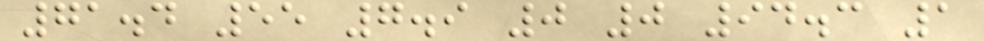71.4 55 7.9 0 0 94.3 1
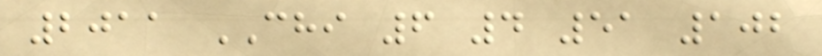2011 CHI 6 4 51 102
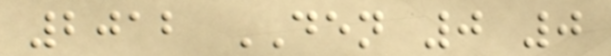2012 DEN 0 0
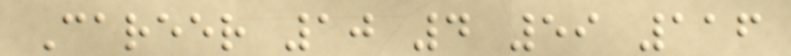Career 10 4 59 116
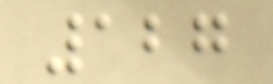127
